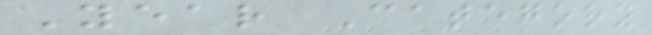Year Category
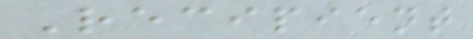Recipient
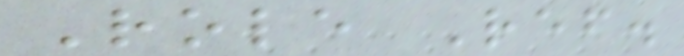Role Ref.
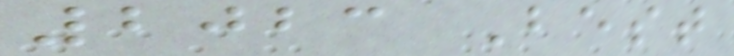2023 Best
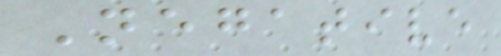Negative
